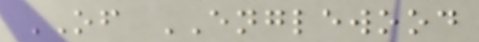OF ENGLEWOOD
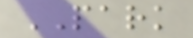PARK
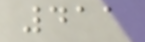411
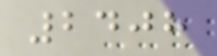2408
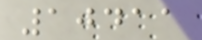10411
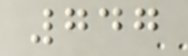747
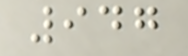947
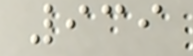939
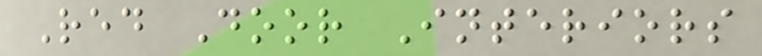Red Door Interiors
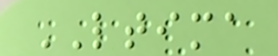LTIMA
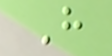H
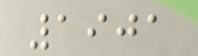1901
